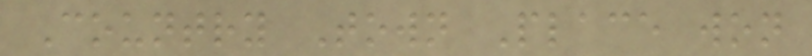Country Town Place won
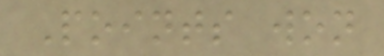Points won
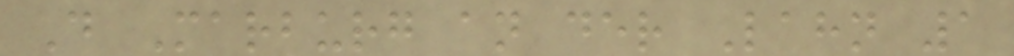D Marburg an der Lahn 1
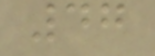47
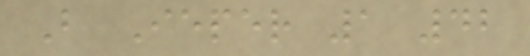B Ieper 1 42
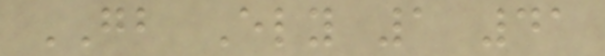GB Ely 1 41
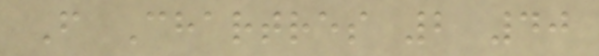F Chartres 2 40
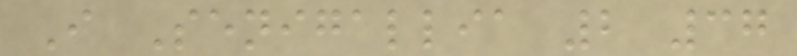I Senigallia 2 37
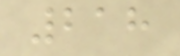218
